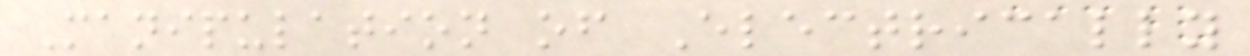Manipulation of Electrically
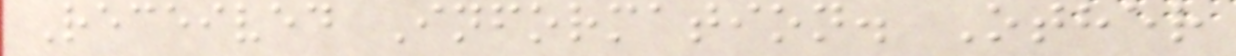Received Information. Other
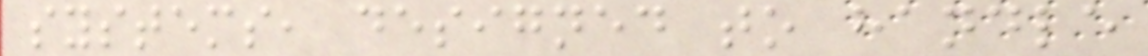systems, designed to handle
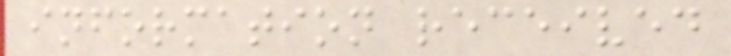information received
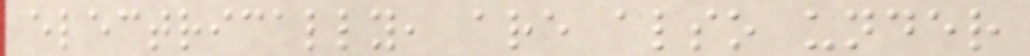electrically, are also under
